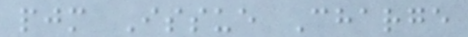pjm Issue Charge
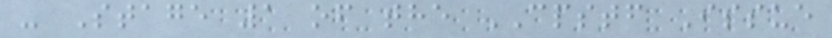- Stage 1 of the CPSTF Issue
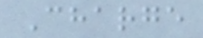Charge
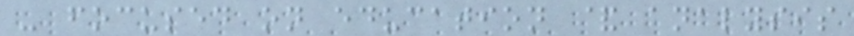- focused on education & analysis
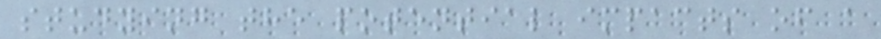studying the potential impacts of a
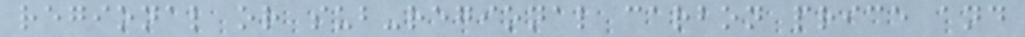regional or sub-regional carbon price and
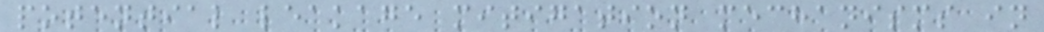potential leakage mitigation mechanisms in
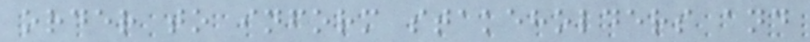order to inform stakeholders and
